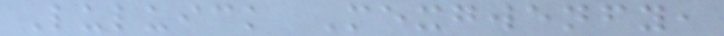Luluick Mexgwenfy,
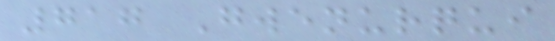717 Gwenurqui
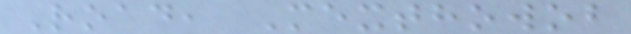Road, Mexthowob
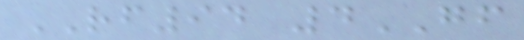RF94 4GF
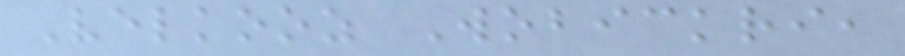Velkooz Wobickri,
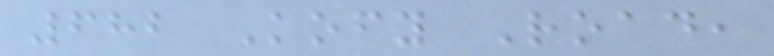682 Kofy Road,
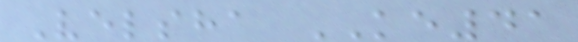Velsha KE41
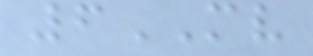6MV
